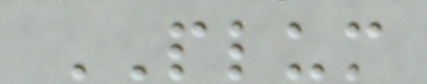PLUM
